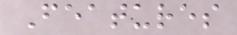Features
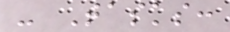- Tasks:
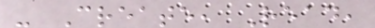- Create, Read,
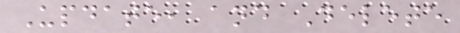Update, and Delete
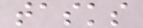tasks
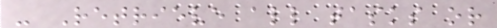- Retrieve all tasks or
